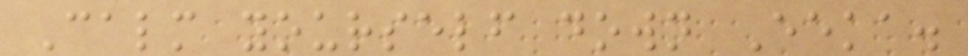Calm yourself down Eeka.
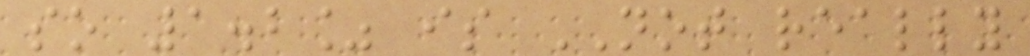so 1.2% is NOT really
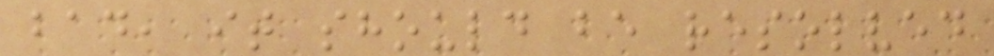bad, it should be resolved
